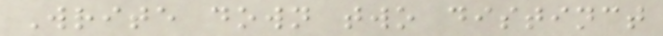Write down two distinct
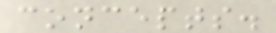concepts.
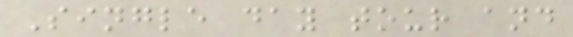Single day tour and
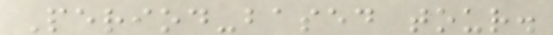Period-based tour.
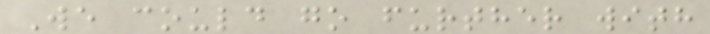We could go further with
